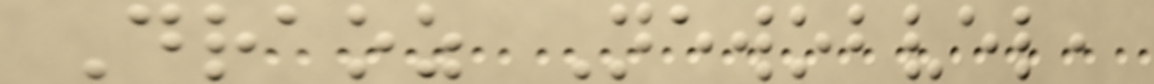Draoz Newobvel,
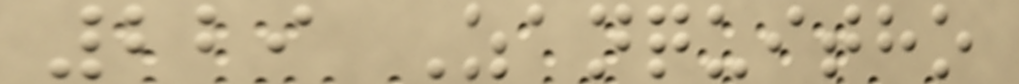229 Zanquitho
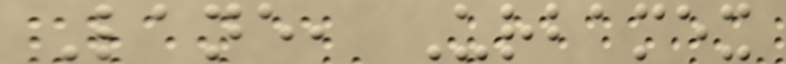Lane, Urbamex
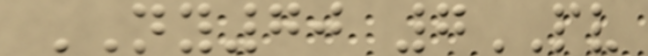NY70 7PV
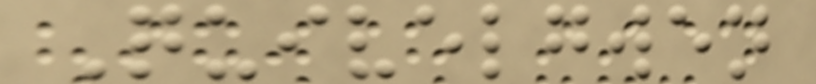Quivelgwen
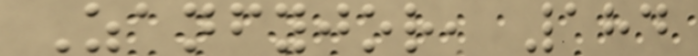Zanfyjor, 184
